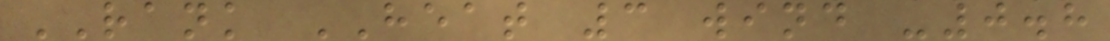RANK HEAT 3 wind -0.8
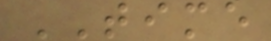TIME
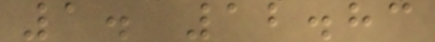1. 12.83
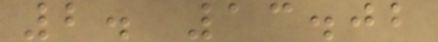2. 13.02
